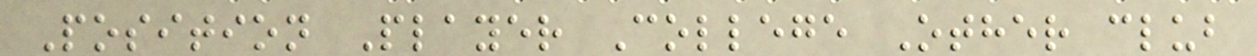Position Player College Other club
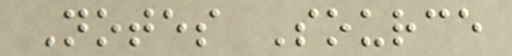Notes Source
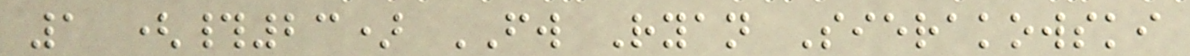1 (#23) FW Ryan Sierakowski
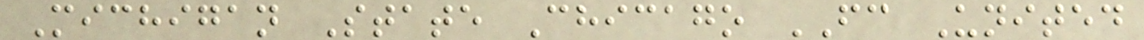Michigan State Chicago FC United
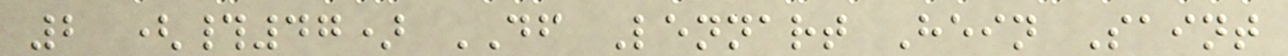2 (#47) DF Lennart Hein Saint
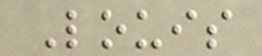Louis
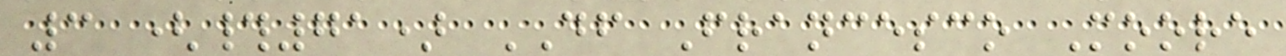3 (#71) DF Francesco Moore
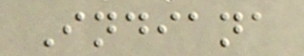Indiana
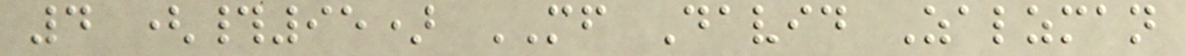4 (#95) MF David Zalzman
